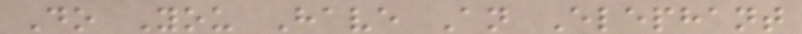Do You Have An Elephant
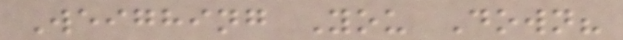Weighing You Down?
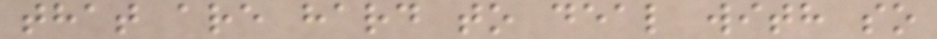that are hard to deal with so
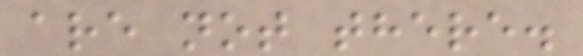are not there.
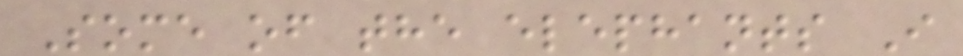Some of the elephants I
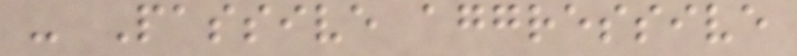- Passive aggressive
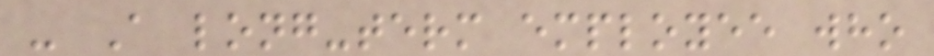- A long-term employee who
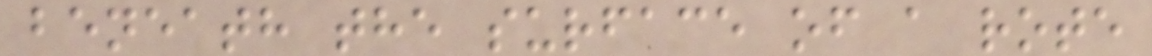beneath the surface of a rote
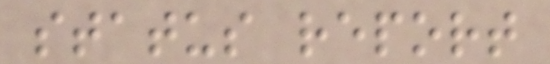status report
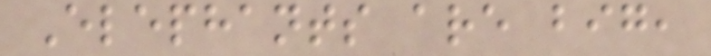Elephants are big,
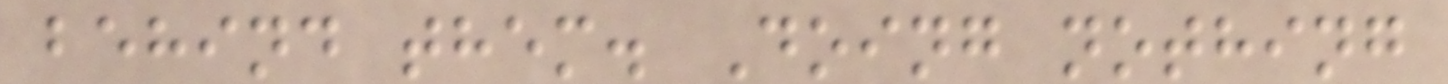behind them. Doing nothing
